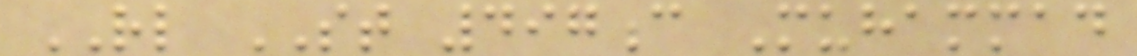RL ST 497c Muhammad
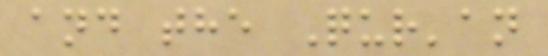and the Qur'an
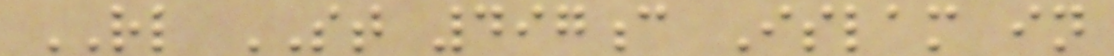RL ST 497c Islam in
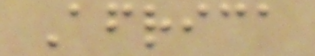Africa
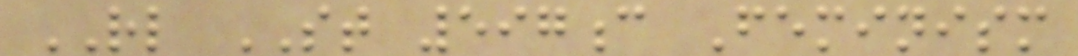RL ST 597c Feminism
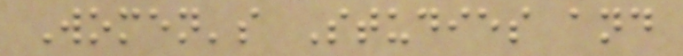Women's Studies and
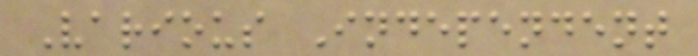Various Independent
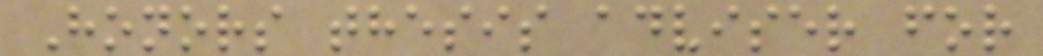Honors thesis adviser for
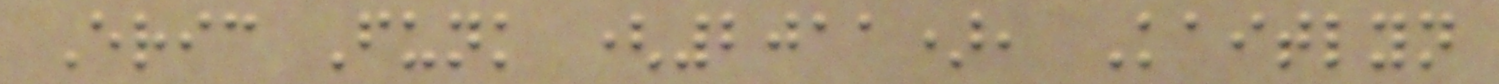Eric Funk (2011), Kaitlyn
